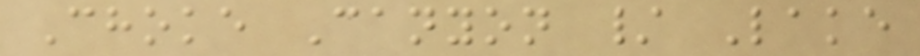Choke Canyon / Lake
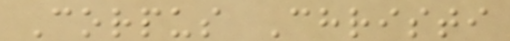Corpus Christi
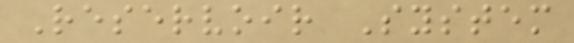Reservoir System
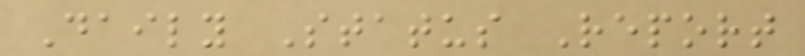Daily Status Report
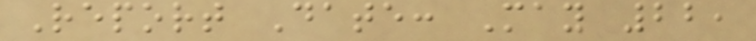Report Date: May 22,
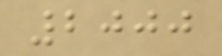2000
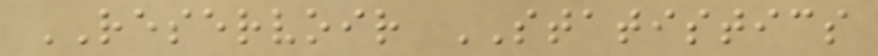RESERVOIR STATISTICS
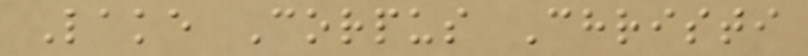Lake Corpus Christi
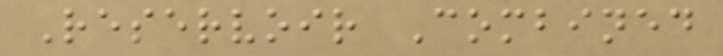Reservoir Combined
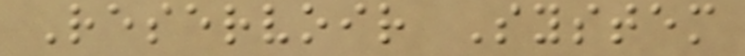Reservoir System
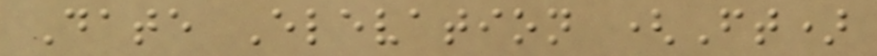Date Elevation (Ft)
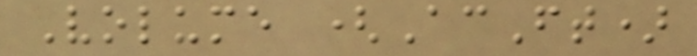Volume (AcFt)
